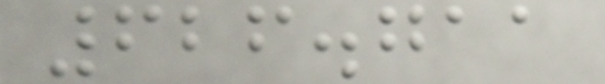626.711
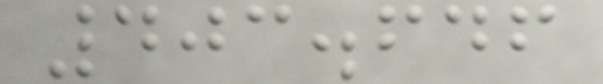403.646
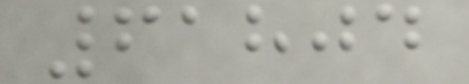61804
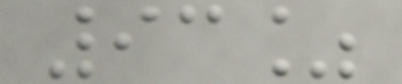93%
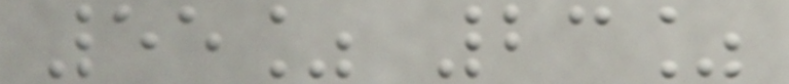55% 23%
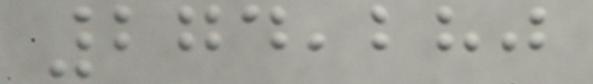274,280
